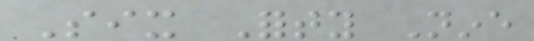Six Forty Nine
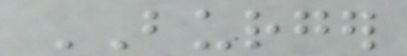BURGER
